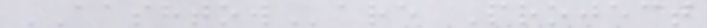AASHTOWare Project
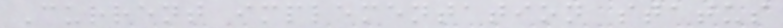Current implementation status
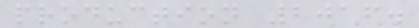production 2016.
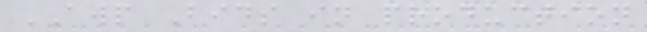AWP Bids in production
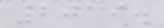2019.
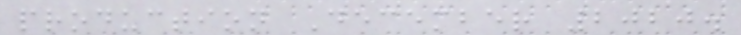production December 2020.
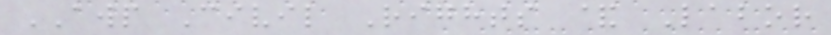AWP Civil Rights & Labor
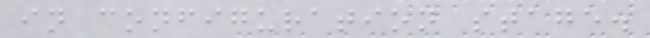in configuration stage.
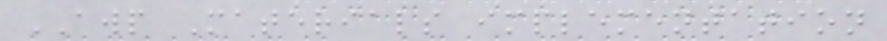AWP Materials implementation
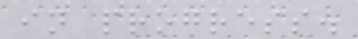in progress.
